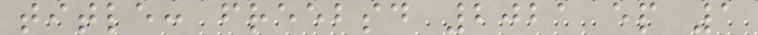title: freebsd 2021 ep 1
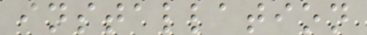installation
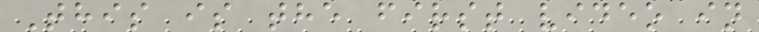This is the first video in
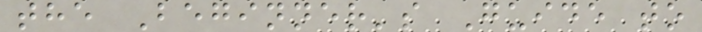the Beginner's Guide to
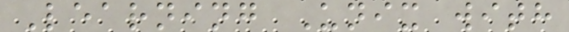Learning Unix with
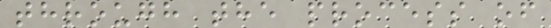through the process of
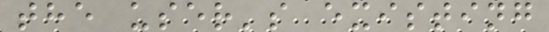the user's existing
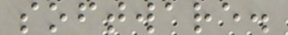software.
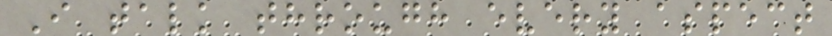I talk through every aspect
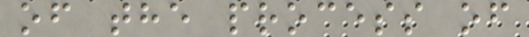of the process of
